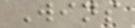Wins
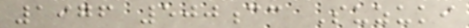1976 500cc Suzuki
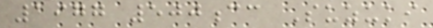1977 500cc Suzuki
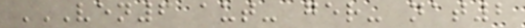VEN6 AUT- GER- NAT2
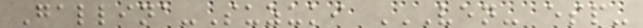Gallina-Suzuki VEN- ESP-
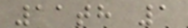11th 1
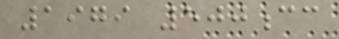1979 500cc
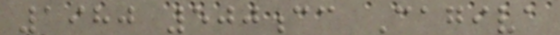1980 500cc Cagiva
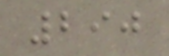290
